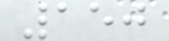150
